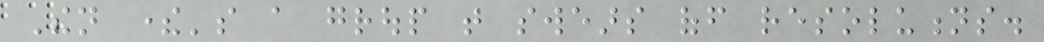Then there's a group that swears off resolutions.
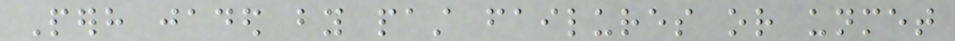Perhaps jaded by past failures or unmet
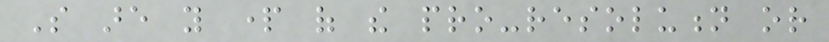So are you part of the pro-resolution or
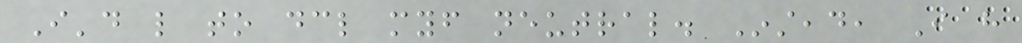I'd like to declare myself neutral. Instead, I have
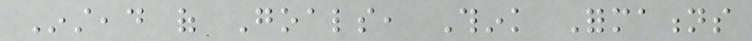Instead of Goals, Think Formations
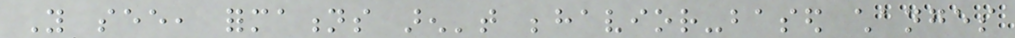You see, formations aren't behavior-based changes
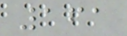161
